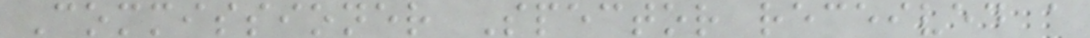Commissioner Spector received a
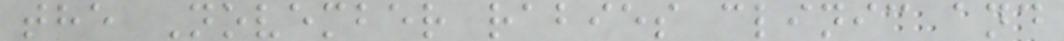the November rabies clinic and
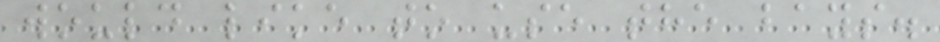would like to use the bays.
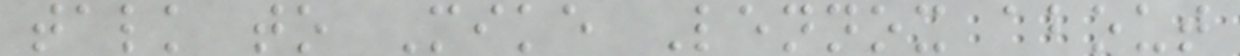talk to Mike Lennox about
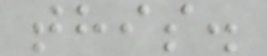this.
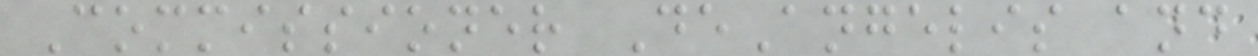Commissioner DeAngelis and
